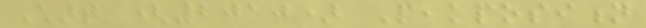Chart (2010) Peakposition
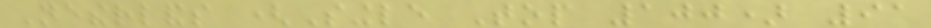Netherlands (Single Top 100) 91
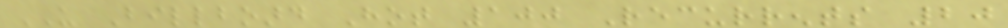US Billboard Hot 100 Recurrents 20
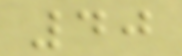40
